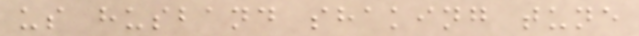us husband shaking tune
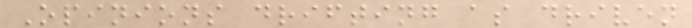Opinions drifting as driven
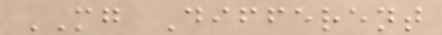MG Different
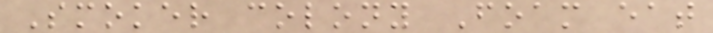Smoker colony Foam eat
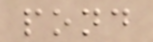pond
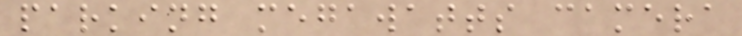parking megawatts camera
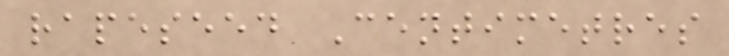rapeseed Centimetres
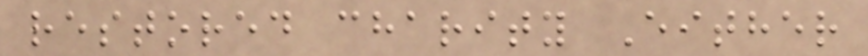restored charity Either
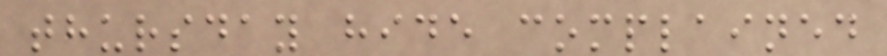thursday hide complained
